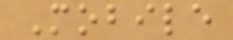Mobile
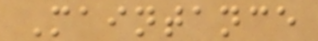Maintance
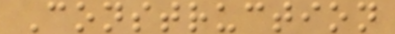Construction
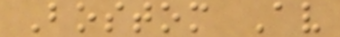Bostom Av
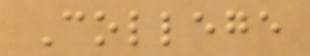College
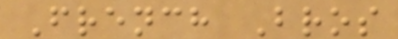French Bros
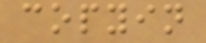copyin
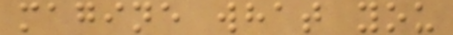magine what you
